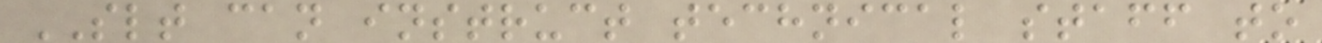SLT can instruct technical staff to
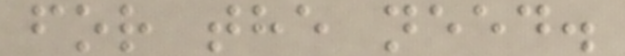for the need.
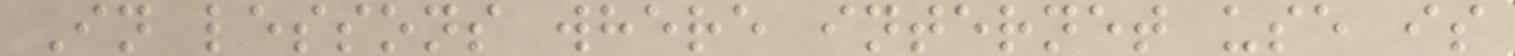In lessons where internet use is
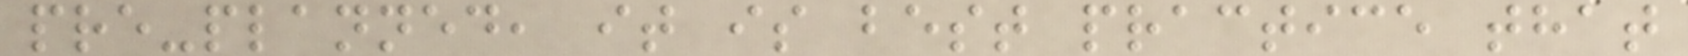pre-planned, it is best practice that
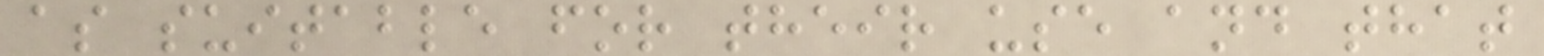as suitable for their use and that
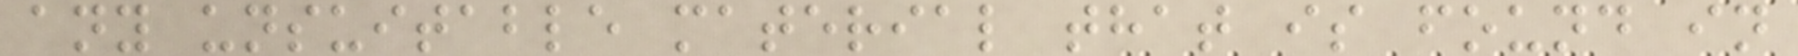any unsuitable material that is found in
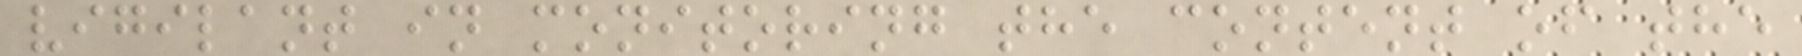vigilant in monitoring the content of the
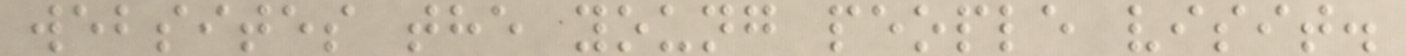websites the young people visit.
